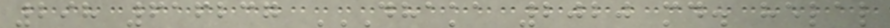298 616237 DHAKA 2020 MD. HELAL
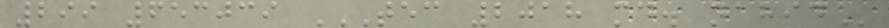299 653039 TEC 2018 MD. NAHID
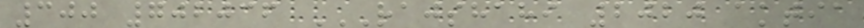300 702036 RAJSHAHI 2020 AKTIA
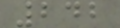242
